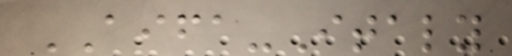AIFA-Italy
